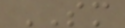SM
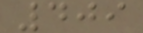409
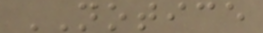NOTICE
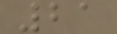21
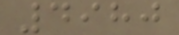4980
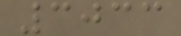3033
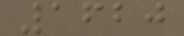1620
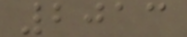2013
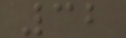32
